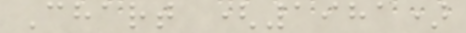Chart (1981)
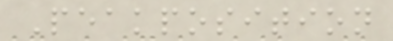Peakposition
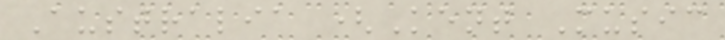Australia (Kent Music
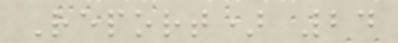Report) 24
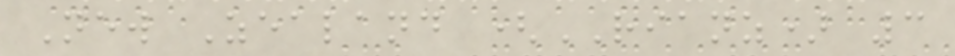New Zealand (RIANZ) 3
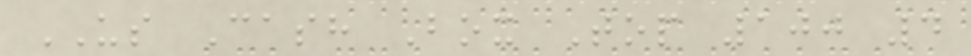US Cash Box Top 100 4
